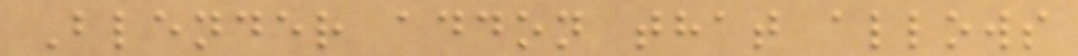Blender addon that allows
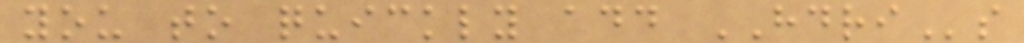you to quickly add HDRIs
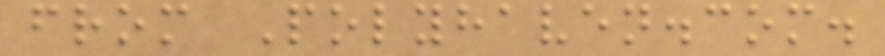from Polyhaven.com.
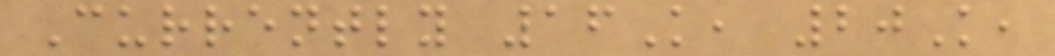Currently 16K, 20K,
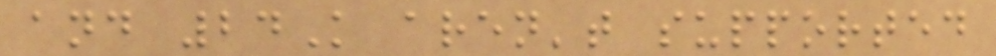and 24K aren't supported
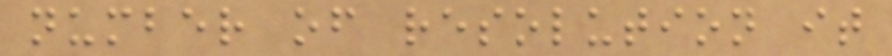number of resolution it
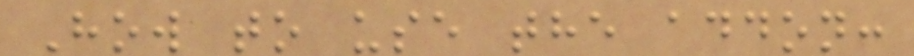How to use the addon:
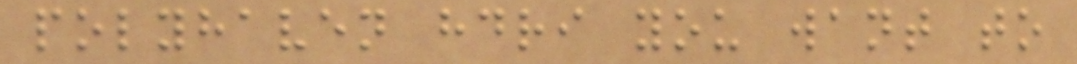polyhaven hdri you want to
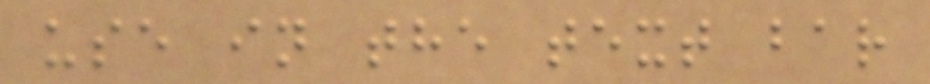use in the text bar
